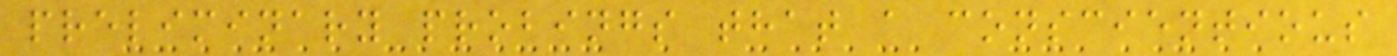preliminary probings that a conscientious
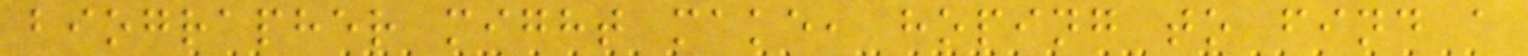biographer might make, hoping to find a
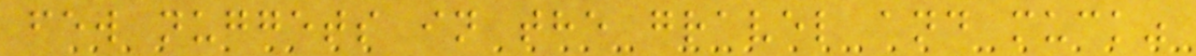few nuggets in the gravel and muck"
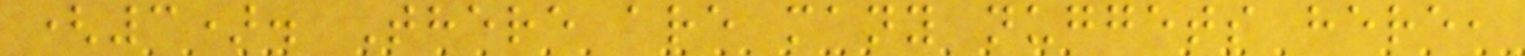(3). There are many nuggets here,
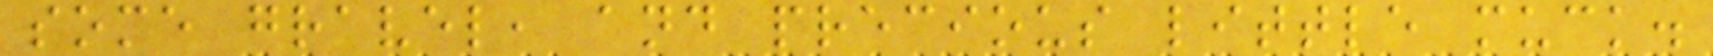some gravel, and precious little muck.
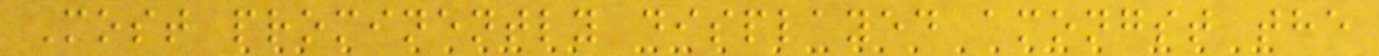Most prominently displayed amongst the
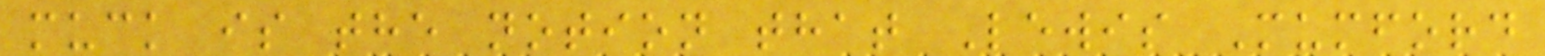muck is the notion that Lewis Mumford
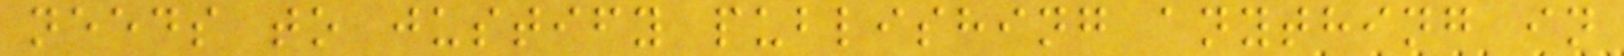needs to justify publishing anything in
